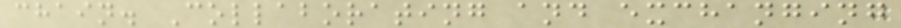chain. Collaborating and exchanging
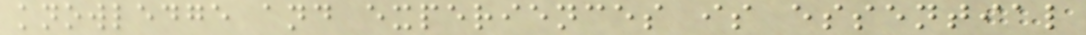knowledge and experiences is essential
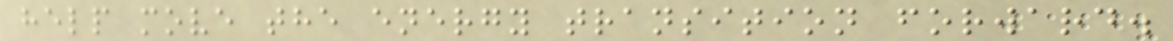help move the energy transition forward.
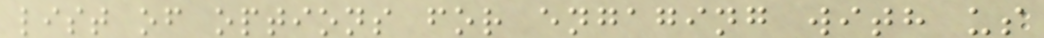list of options for engaging with us
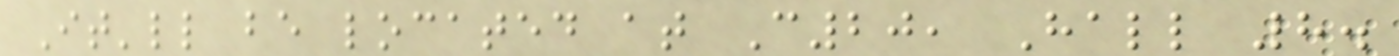It'll be located at C20, Hall 8.
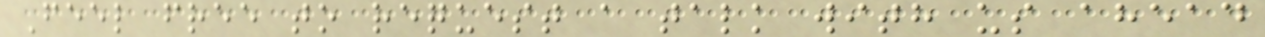Feel free to request a talk with us ahead
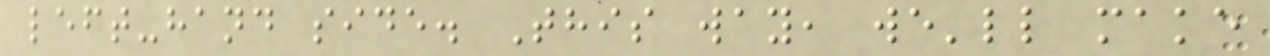left-hand side. This way, we'll make
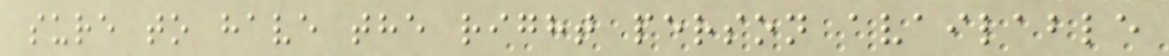sure to have the right person available
